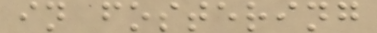in fostering
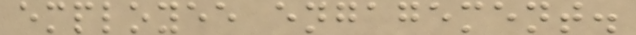employee engagement.
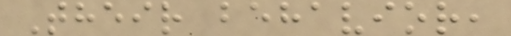Their behavior,
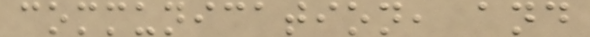communication, and
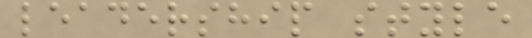leadership style
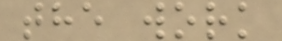the work
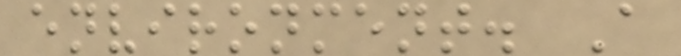environment. A
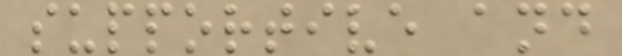supportive and
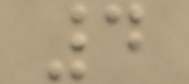4
